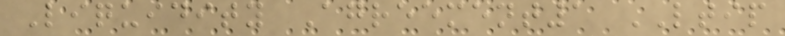Liquidity Agreement1 LTIP
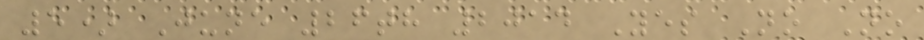5) June 26th 2014 Yes No No
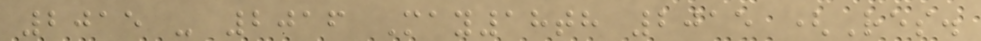2015 - 2016 May18th 2015 (Res.
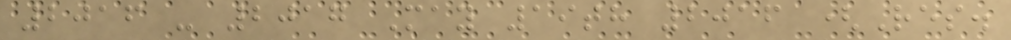2016 - 2017 May 19th 2016 (Res.
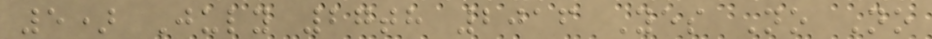5) July 27th 2016 Yes No No
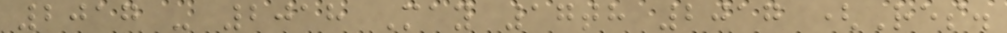2017 - 2018 May 17th 2017 (Res.
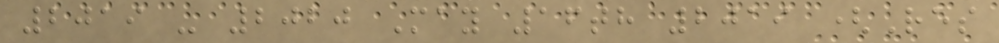2019 - 2020 May 16th 2019 (Res
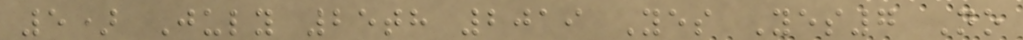5) July 25th 2019 Yes Yes7 No
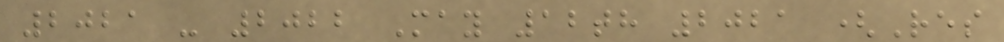2021 - 2022 May 12th 2021 (Res
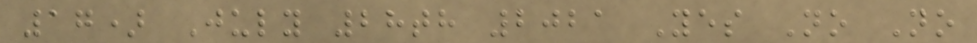17) July 28th 2021 Yes No No
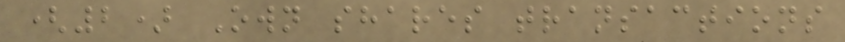(2) Own shares transactions
